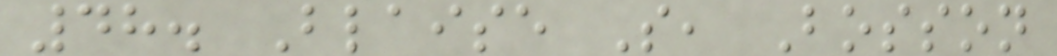48. Blaise S, Bosson
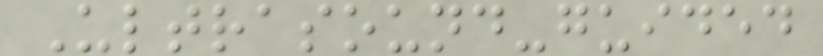Ultrasound-guided
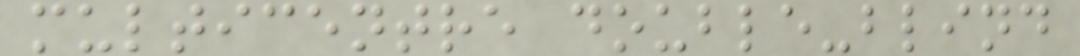multicentre double-blind
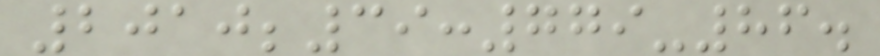2010;39:779-86.
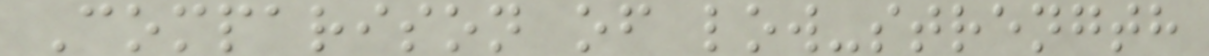Comparison of low-strength
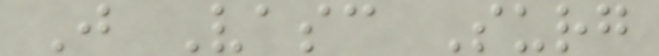J Vasc Surg
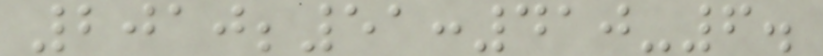2010;51:410-6.
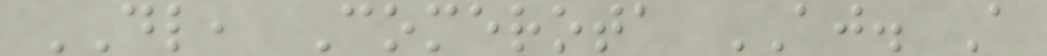DL, Comerota AJ. A
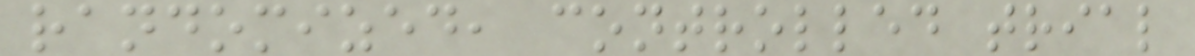randomized, controlled trial
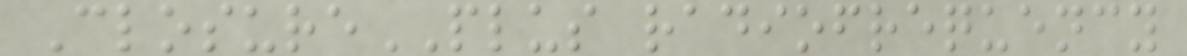ClosurePLUS radiofrequency
